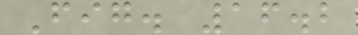Fig. 16.2
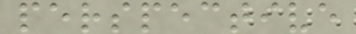perspective
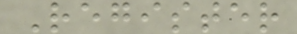Register
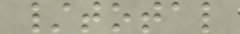/total
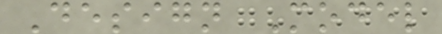Design Model
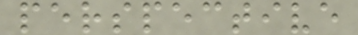perspective
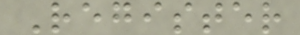Register
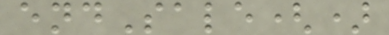endSale()
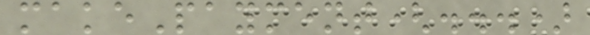makePayment(...)
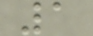1
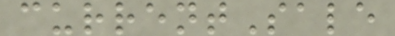currentSale
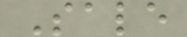Sale
